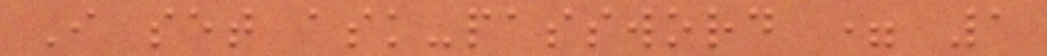I set ask-password = 1
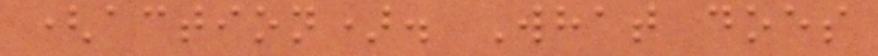(action). What does
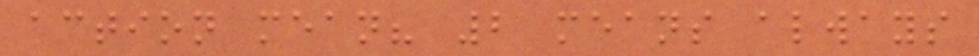action mean? 2 means always
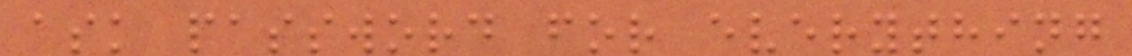ask password for everything
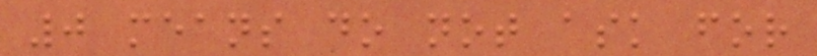0 means do not ask for
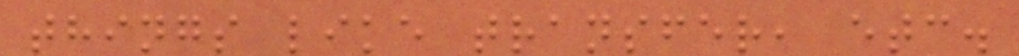things like transfer, etc.
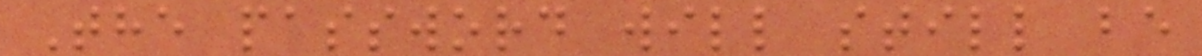The password will still be
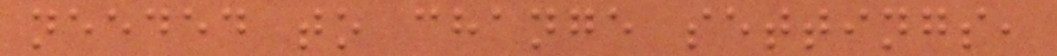needed to change settings,
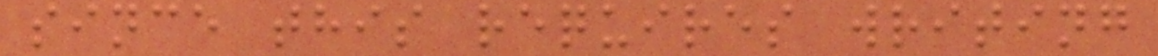since this requires writing
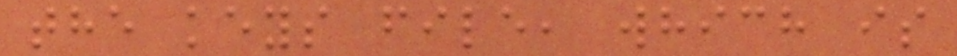the keys file, which is
